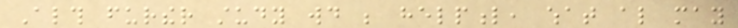Although further study would be helpful, what also may
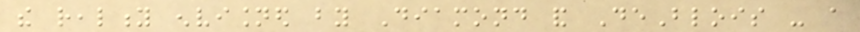the reality envisioned by Diamond and DeBlois - a
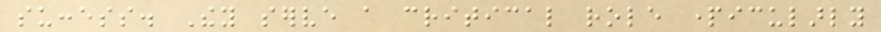success. They serve a critical role particularly
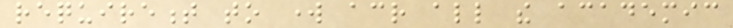requirement to work across all the academic
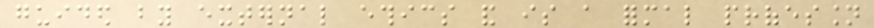guided by external ethics and is a formal profession
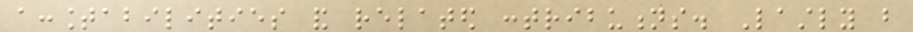accountabilities and related contributions. Lastly but
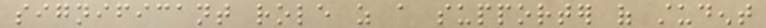significant role as a supporter of student
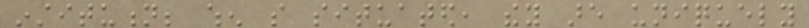institution; when so situated, they are uniquely
